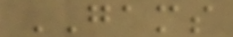GAMS
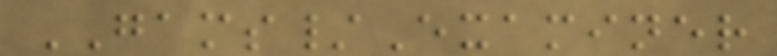GAMS/Examiner
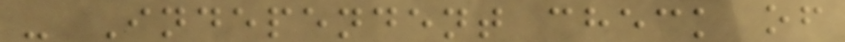- Independent check of
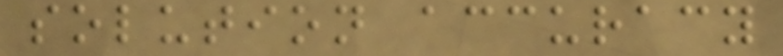solution accuracy
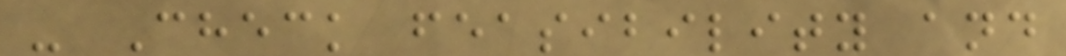- Check feasibility and
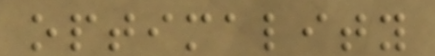optimality
